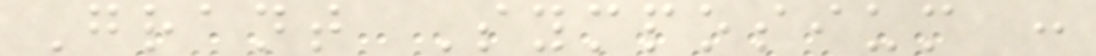Grant Symposium :
